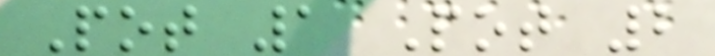Pot 1 Pot 2
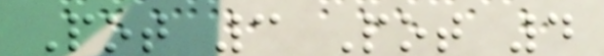Pot 3 Pot 4
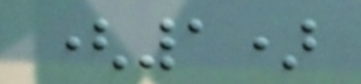(1)
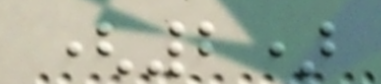(2)
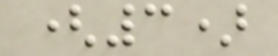(3)
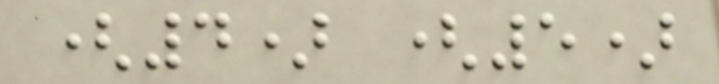(4) (5)
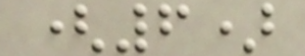(6)
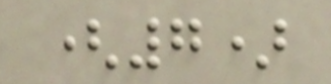(7)
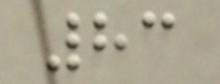83
